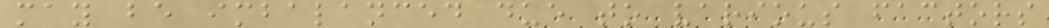may be imbalanced due to various factors
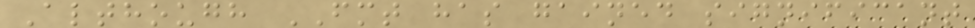Although FMT has gained significant
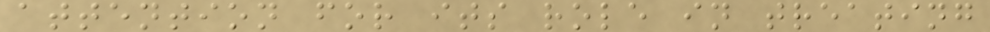attention for its role in treating
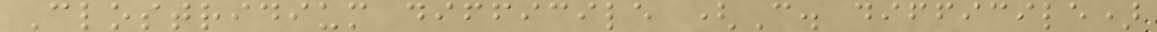Clostridium difficile (C. difficile)
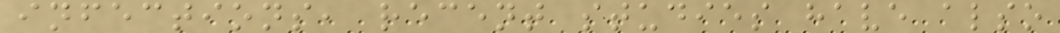infections, recent studies have also
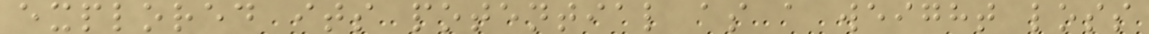explored its potential as a weight loss
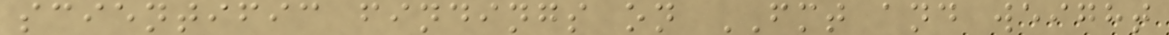scientific findings on FMT and weight
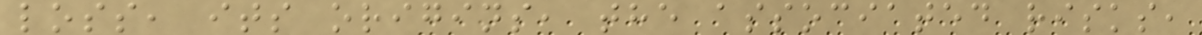loss, its origins, the associated risks,
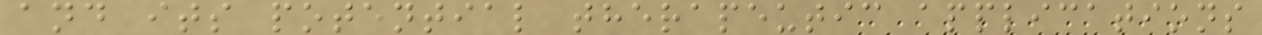and its potential therapeutic applications
